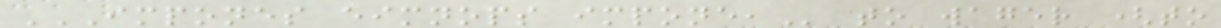IMPONES EIMNOPS IMPONE, to wager (to
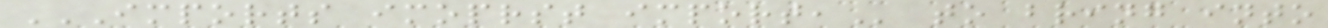IMPORTS IMOPRST IMPORT, to bring into
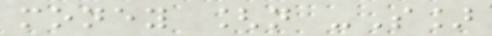money [n -S]
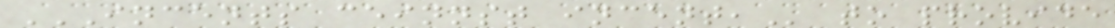INCENTS CEINNST INCENT, to provide
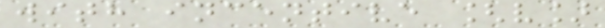with incentive [v]
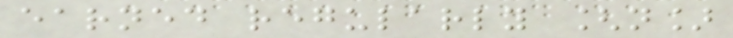earned regularly [n]
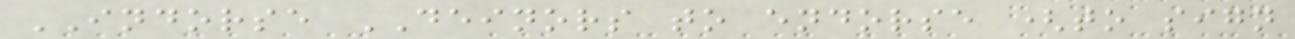INDORSE DEINORS to endorse (to sign
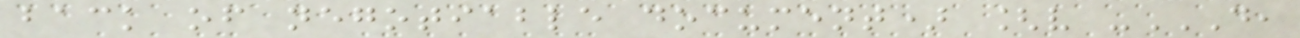back of negotiable document) [v -D,
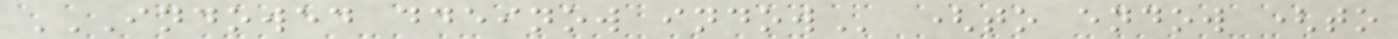INDOWED DDEINOW INDOW (to endow (to
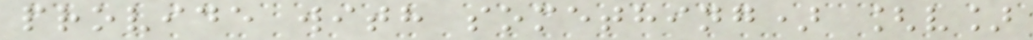provide with something) [v]
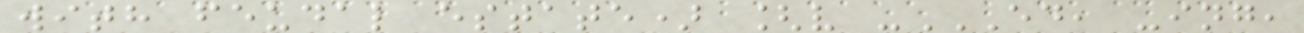with feudal estate) [v -ED, -ING,
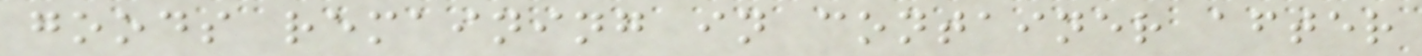goods remaining in container after
